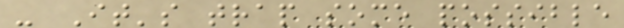- It's trap some possible
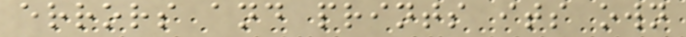errors and prints its own
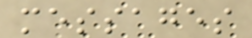messages
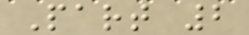Part 2
